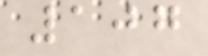107
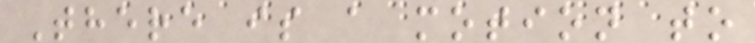There is a motion to
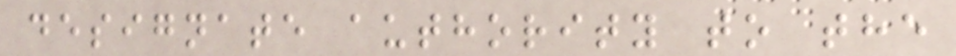designate authority to the
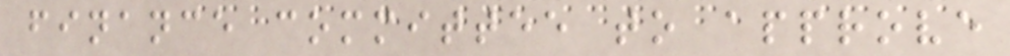finance committee to approve
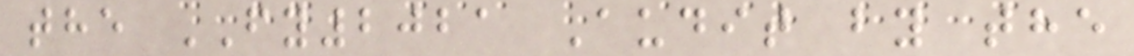the FY2021 Audit by the
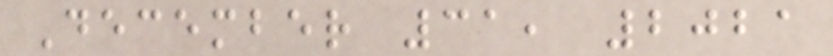December 31, 2021
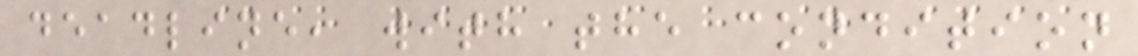deadline, with the condition
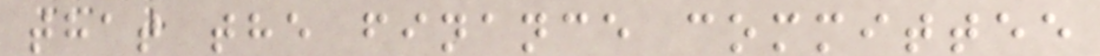that the finance committee
